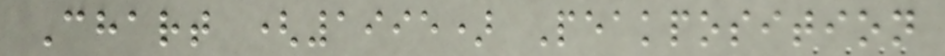Chart (1995) Peakposition
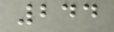244
